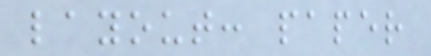layout: paper
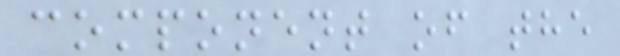component of the
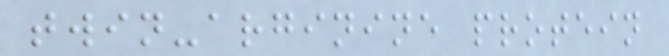twin-arginine protein
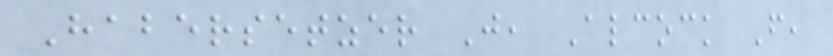Habersetzer J, Alcock F,
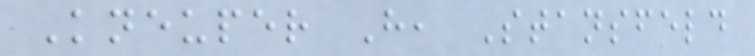Kneuper H, Stansfeld
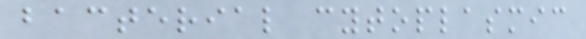bacterial cytoplasmic
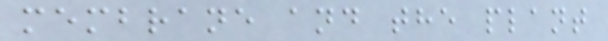membrane and the plant
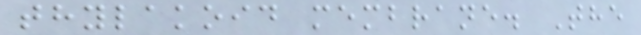thylakoid membrane. The
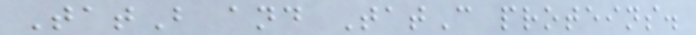TatB and TatC proteins.
